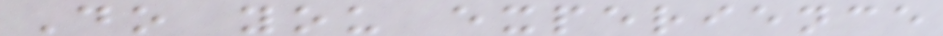Do you experience
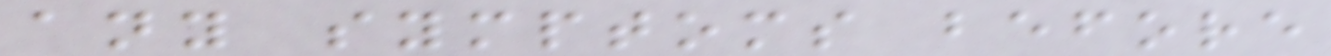any symptoms before
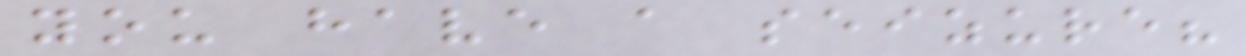you have a seizure?
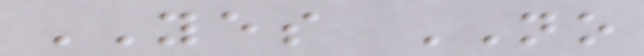YES NO
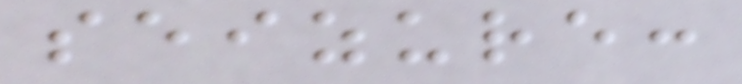seizure:
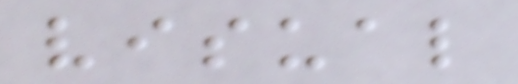visual
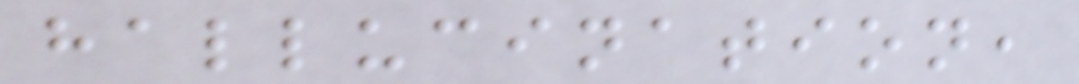hallucination,
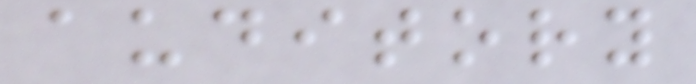auditory
